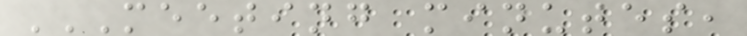MEETING MINUTES,
